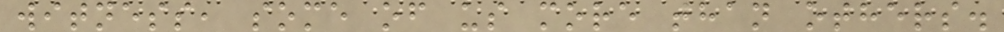witness, some of us more than others.
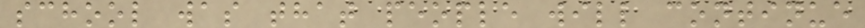school was that people will continue
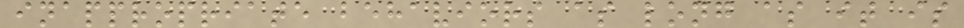inappropriate behaviors as long as it is
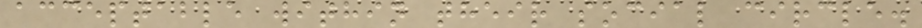acceptable within their social circle.
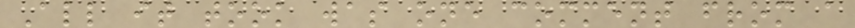All it took was one comment from a
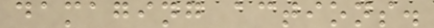damaging actions.
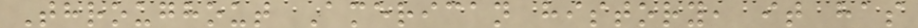Throughout American history, it has
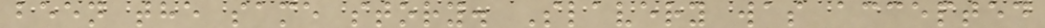been the same story. Slavery was accepted
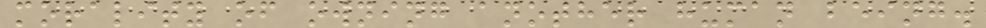morality of owning another human being.
